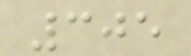305
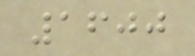1600
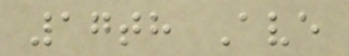17th Ave
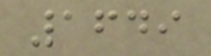1649
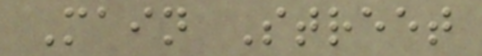Main Street
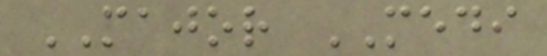MAJOR MEDI
